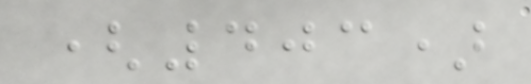(403)
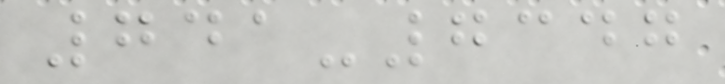741-7347
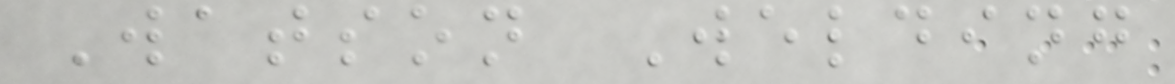Watson Welding
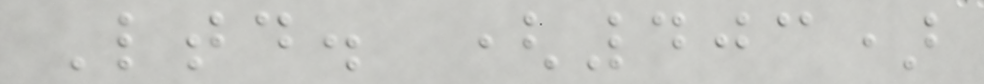Ltd. (403)
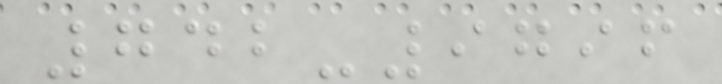742-9796
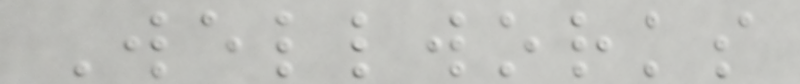Wellworks
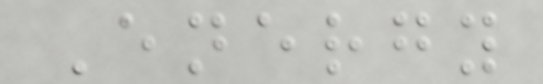Energy
